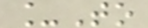_To
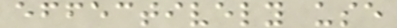effectively use
